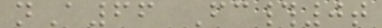nA66 Fc#0t
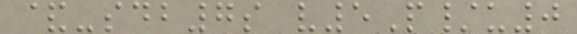&-sdb7s v5P/u0
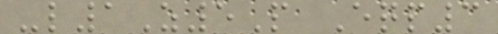-l1Z5P Eqp3
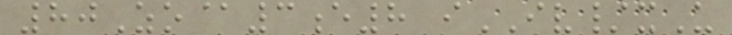80Zo@3e8 iIV/xU
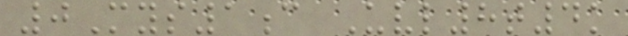0Mys1c Uvl8t4k
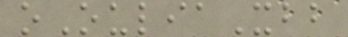oOuliaXbb
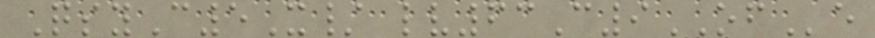QsyC5X/ lv63C9OFe
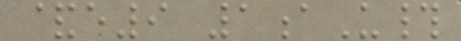&e9 1aU#
